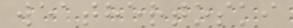weathertoski
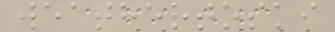weathertoski
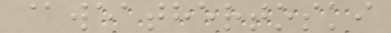@weathertoski
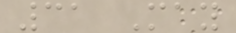31 May
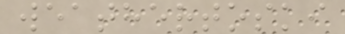weathertoski
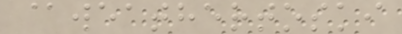@weathertoski
